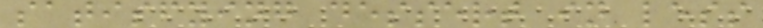satisfying dessert in less
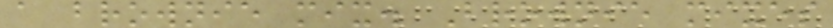a brownie mix. Brownie mixes
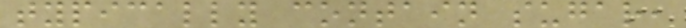typically contain sugar,
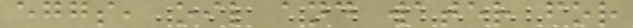eggs, oil and water for
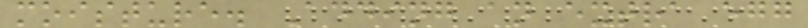moisture. Adding an extra egg
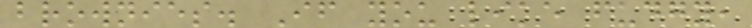brownies. If you like fudgy,
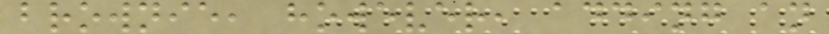brownie, however, adding an
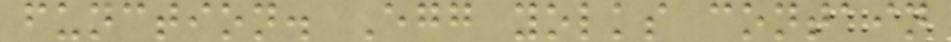function. Egg yolks contain
